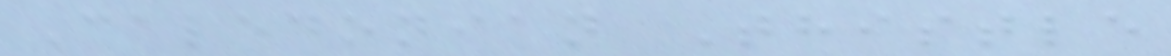Caledonian Thistle
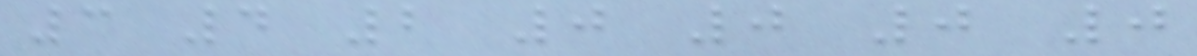3 4 2 0 0 0 0
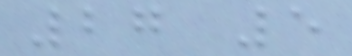27 5
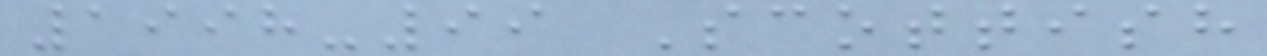1998-99 Scottish
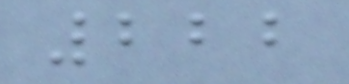222
